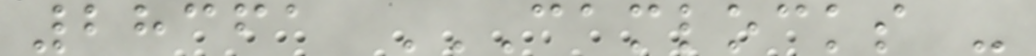28361 CAMLOCKS -
